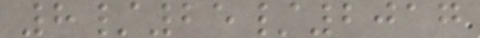8/25/2017
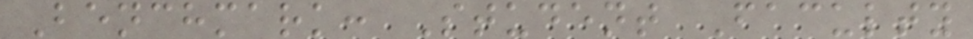Benchmark: Student Faculty
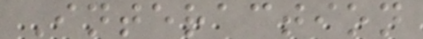Interaction
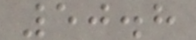50.8
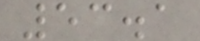53.1
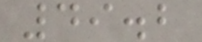49.2
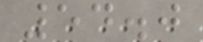54.0
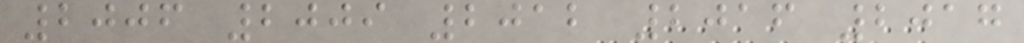2006 2009 2012 2016 2017
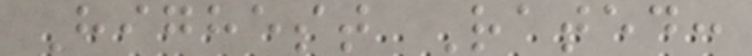Highest Rated:
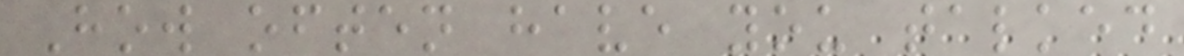How often have you talked
